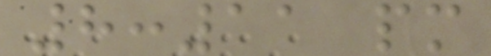8:11 pm
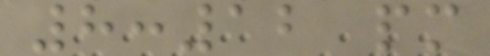8:12 pm
